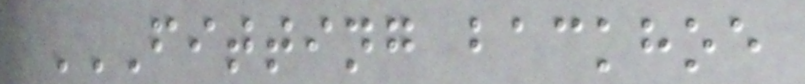FITTING BACKHOE
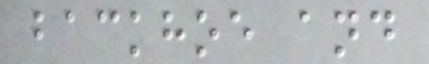backhoe and
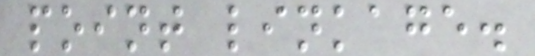point linkage.
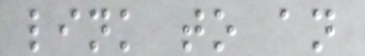link to an
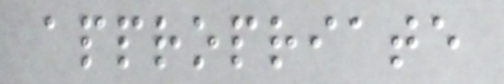appropriate
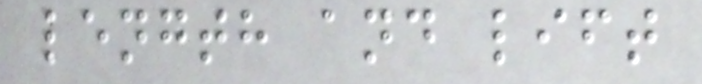length and lift
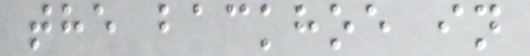the backhoe in
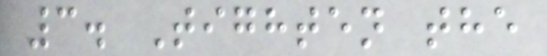3. Tighten the
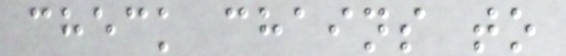check chains to
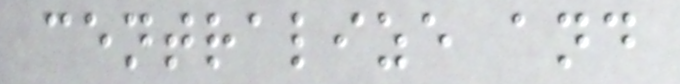centralize and
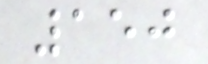150
